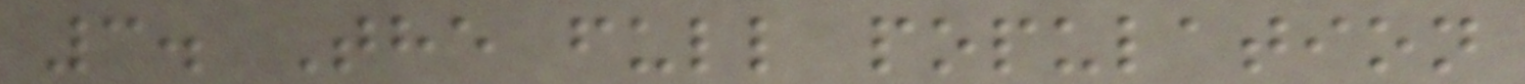3. The full population
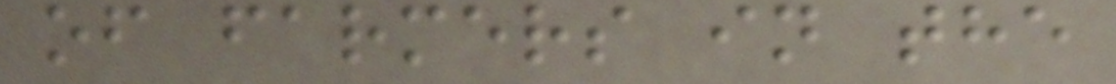of farmers in the
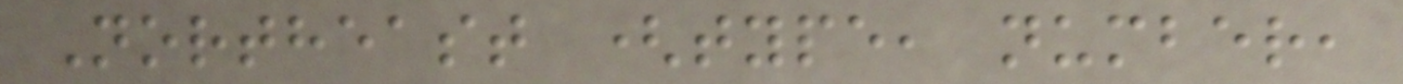Northeast (type, number,
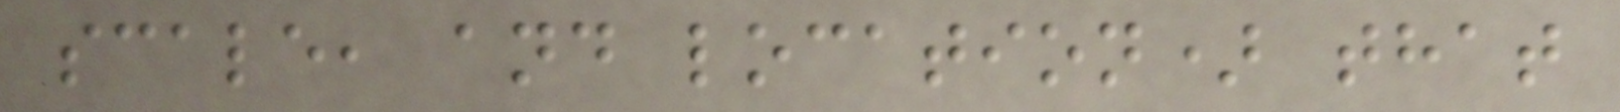scale, and location) that
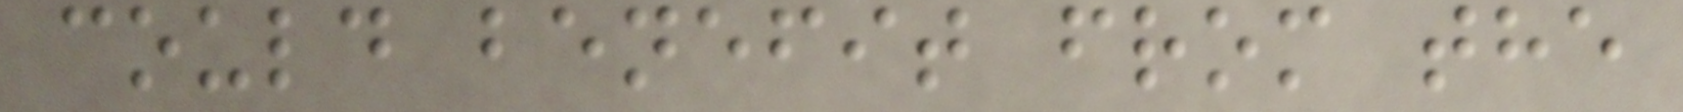could benefit from the
